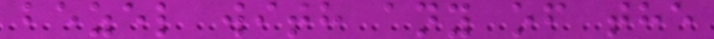bezel with any of the
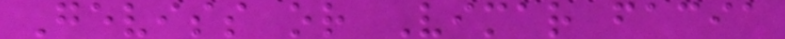Geviss or Vimar facia
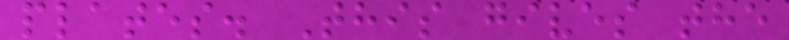plates. This gives the
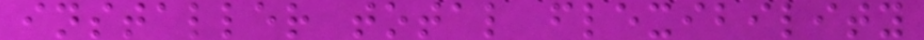installer total flexibility
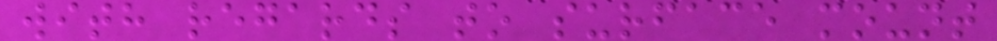with regards to surface mount
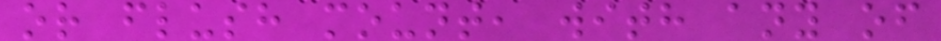or flush mount, with any of
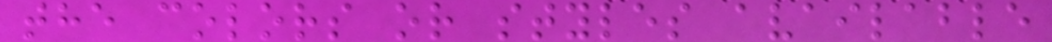the colors or styles available
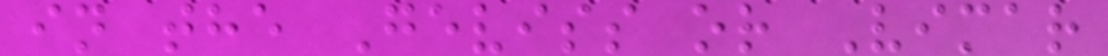in the Geviss or Vimar
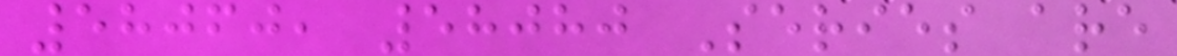58060, 58080 Series are
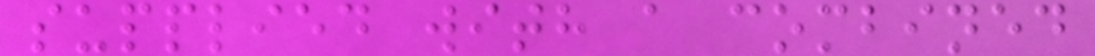supplied with a combined
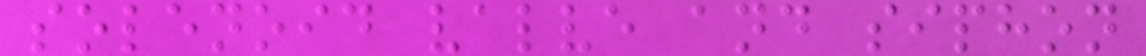solenoid valve and siphon
